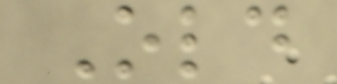Old
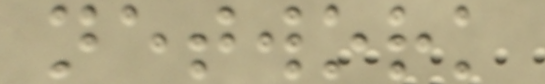network
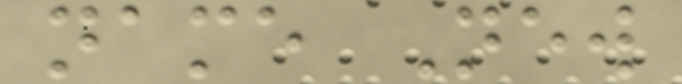name New
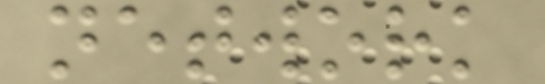network
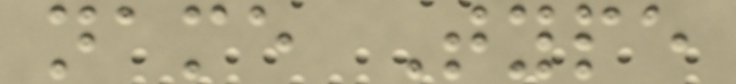name Type
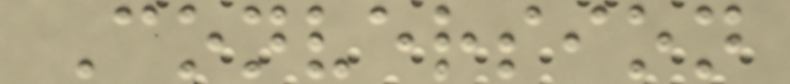Conversion
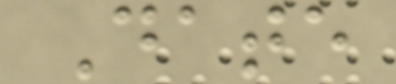Date
